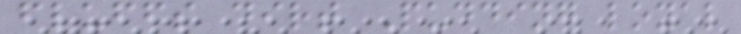fluffs dirt Pudding loyal
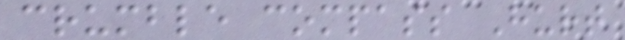crumble compass Hurt
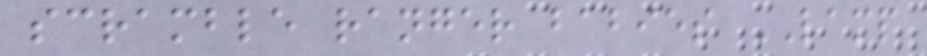scramble ranger babies LAMP
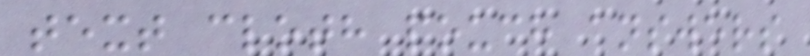text cloth pouch answers
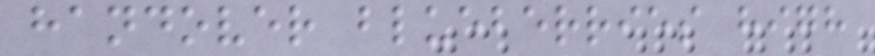handover blueberries high
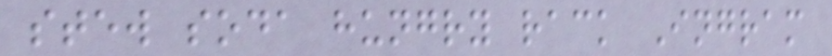stew soda hungry rack Ingram
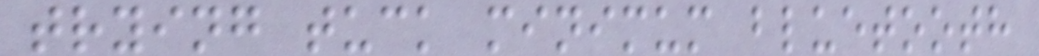trying tuck minimum bluetooth
